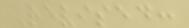Revised:
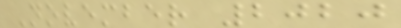November 2020
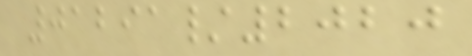01291/2020
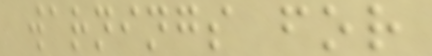warnings for
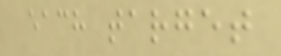each target
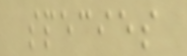species
